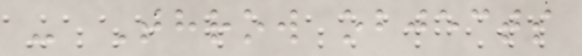- Throw objects
